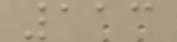113
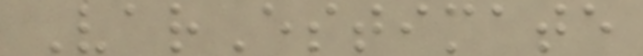VarEstimate
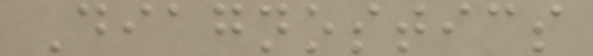Diagnostics
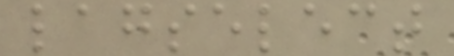lagselect
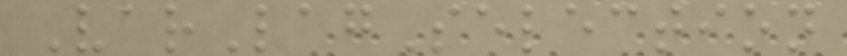VarLagSelection
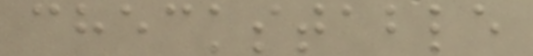checkstable
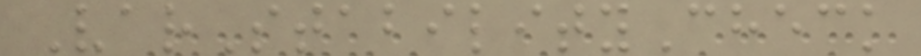VarStabilityCheck
